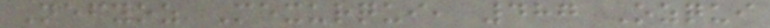Nefyoz Mexurqui, 487 Ozqui
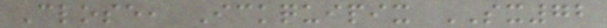Close, Ickquipix SX72
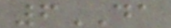6DA
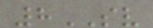8SV
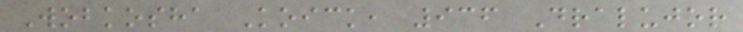Wobkosha Koick, 936 Dralujor
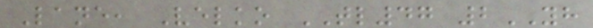Lane, Velko TL47 2YH
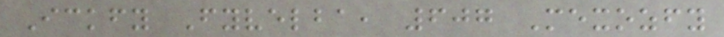Ickfy Fyvelba, 607 Mexozfy
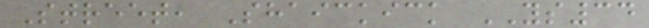Street, Shaickick YS34
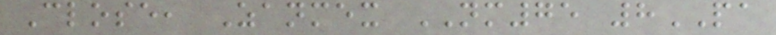Close, Zanmex NM75 8PA
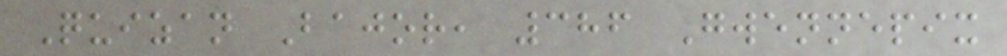Quizan Bajor, 386 Gwennepix
